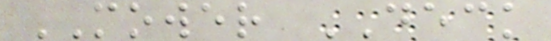MOWER DECK
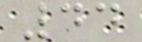44
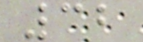32
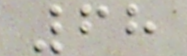68
